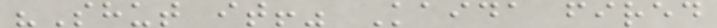"Shut it!" Kaida fired
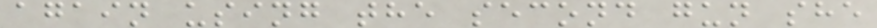again using the second gun she
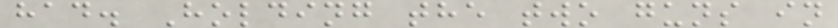had. Holding the two guns in
